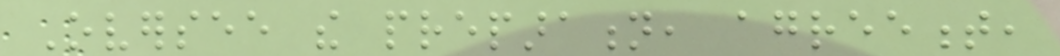Oversee the preparation, agreement,
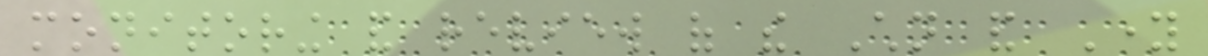monitoring and review of the Children and Young
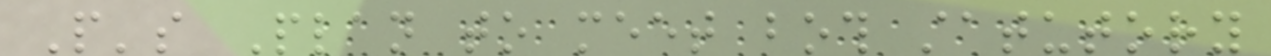People's Plan to meet both statutory
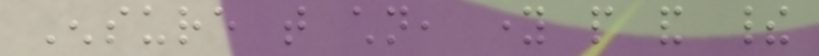Ensure that children, young people and their
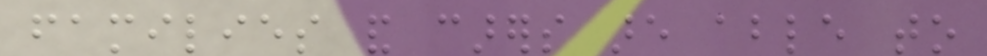families and carers are able to
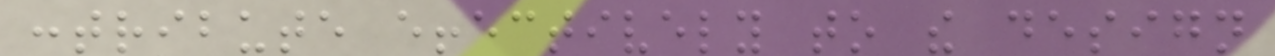contribute effectively to the design
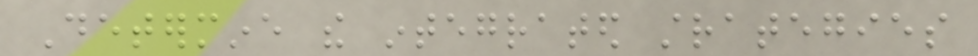Determine the integrated strategies
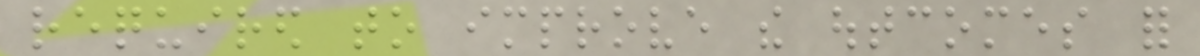required to improve the outcomes for
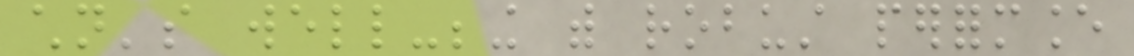children's well-being with robust performance
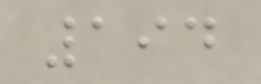194
